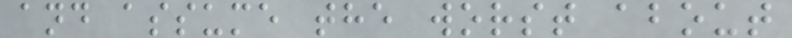and assume the worst about
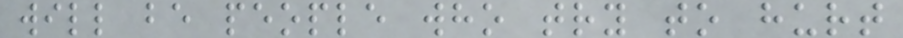will be people who try to hurt
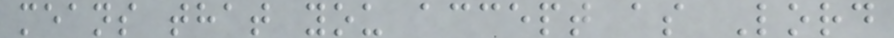means that you accept as Lord
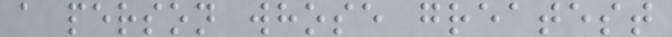a person whose greatest
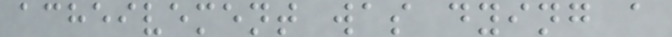acheivement was dying a
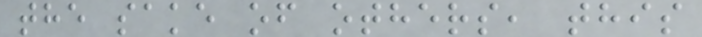the sake of others, this
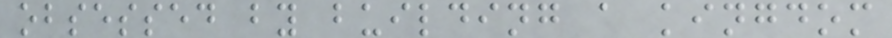obsessed by building a kingdom
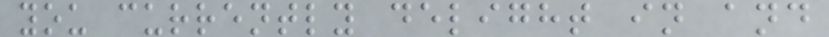you currently delight in and
